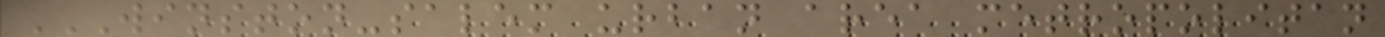WINSTON-SALEM URBAN AREA METROPOLITAN
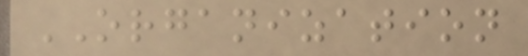ORGANIZATION
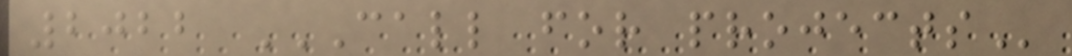2022 CALL FOR PROJECTS
